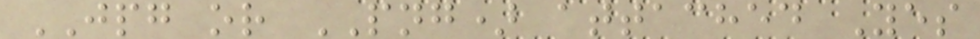JPG or PNG) attached Yes
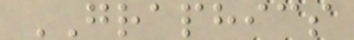GRAPHICS
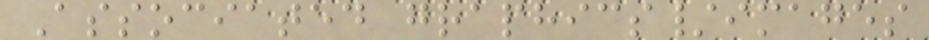Associated graphics/images
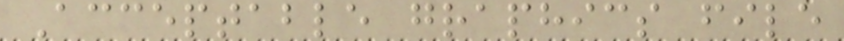Acceptable graphics file
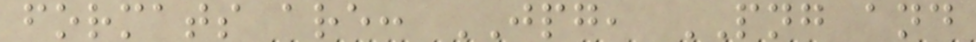formats are: JPG, PNG and
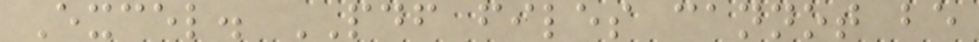Excel. PDF files cannot be
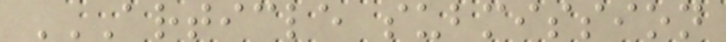ARTICLE SUBMISSION
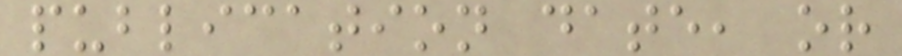publication date, or
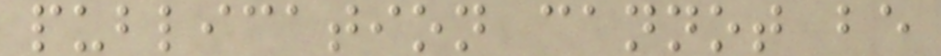publication cannot be
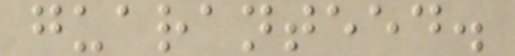guaranteed.
